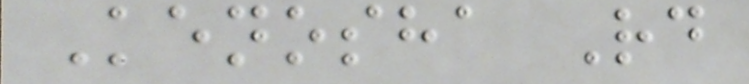Kenosha Rd
